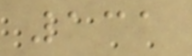131
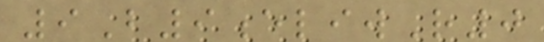9B9eliwR0
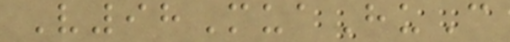V98MuaHuC
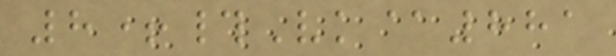8+#Vk@881
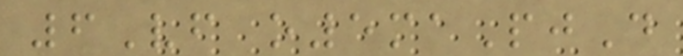6Vf o5maPjD
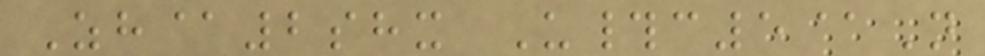Zh@2shx U#c5@N
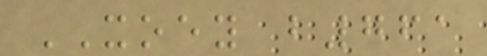XOEY b761
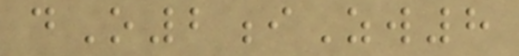dO2iZw8
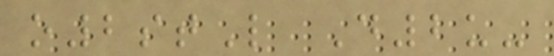o2stL D2u-
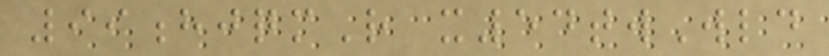99hjqmR x54twWld
